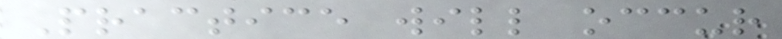Practice will occur
